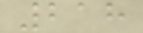218
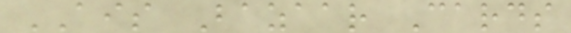AIS Bazaar Cards
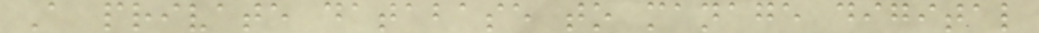A private database to manage digital
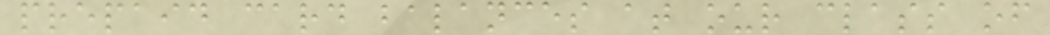prepaid card balances at our class of
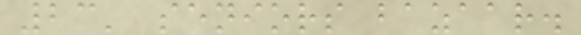23' seniors bazaar.
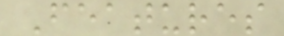Features
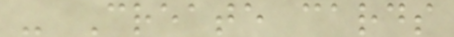- Create cards
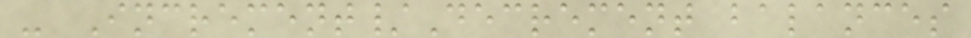- Increment/Decrement balances
